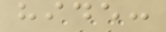hide:
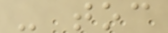- toc
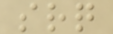srq
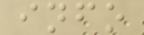info
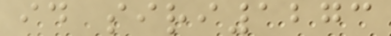id siri1273
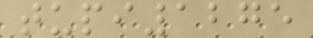tupi1275
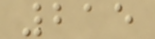215
